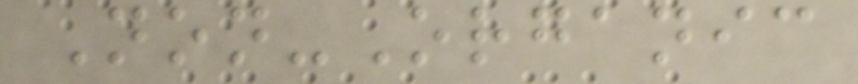Non-Organic
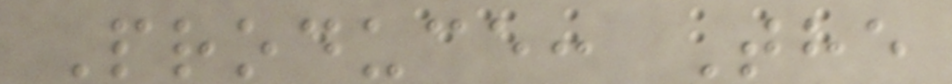Produce: The
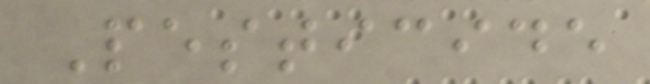Pesticide
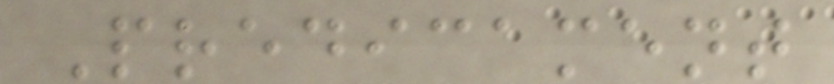Predicament
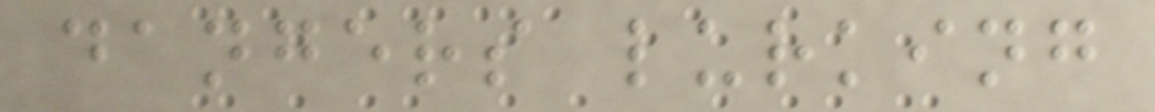dangers lurking
